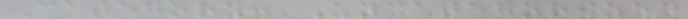Category: Uncategorized
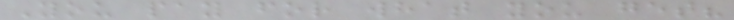You pay for what you get?
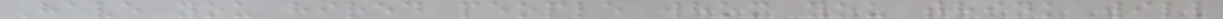Have you hired people whom you think will
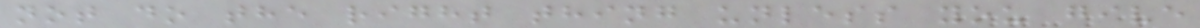not do the right thing unless you give
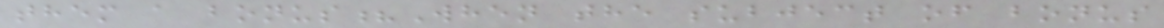them a bonus?When the subject of bonus
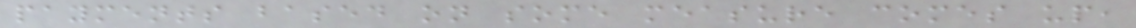payments based on some measure comes up,
